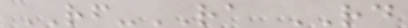RF-RA RD
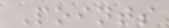Points
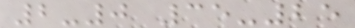2-0 35-25
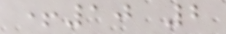+10 2
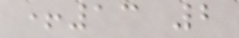+13 2
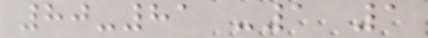80-81 -1 1
